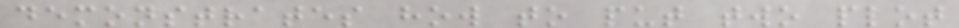demonstrates how to put two plot
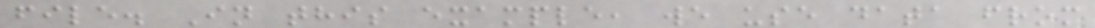file. In this example, we use data from
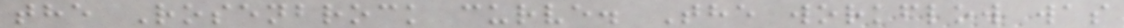the Rosenbrock curve. The workflow was
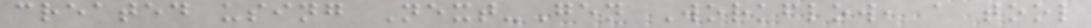created using Next-Gen Workflow, a tool
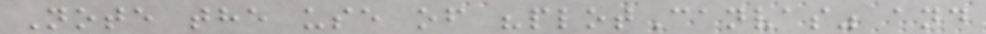Note the use of "plotCanvas" and
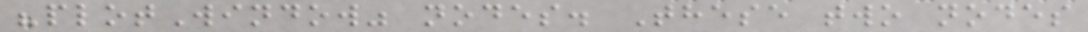"plotWindow" nodes. These two nodes
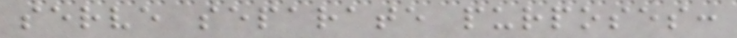serve separate purposes:
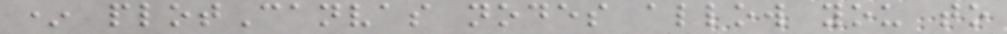* plotCanvas nodes allow you to
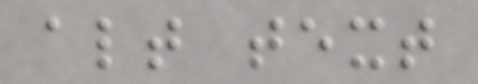alt text
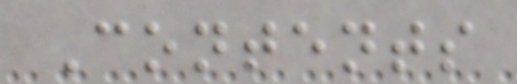Contents
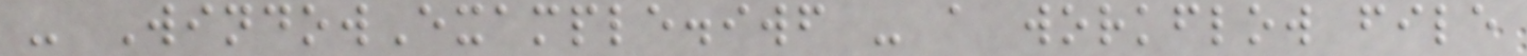- WindowExample.iwf - a workflow file
